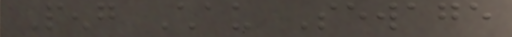Peng Chau Sewage
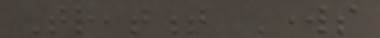Treatment Works
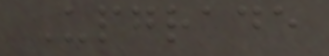Upgrade
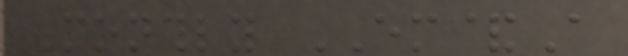Monthly EM&A
